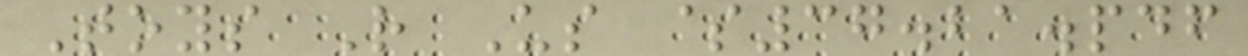Toys R Us $37.21.pdf
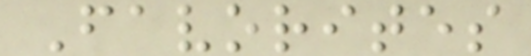Favorites
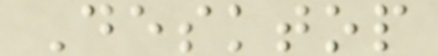Desktop
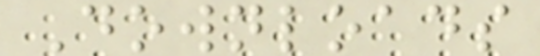Downloads
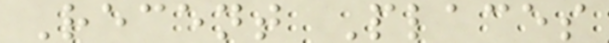Recent Places
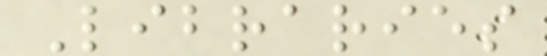Libraries
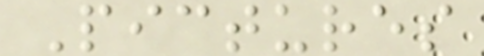Pictures
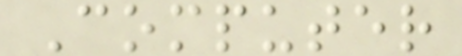Computer
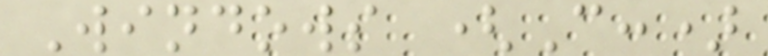Windows (C:)
